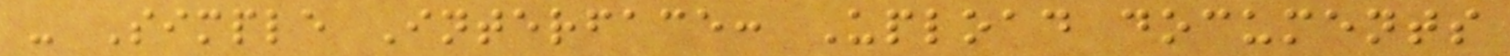- Simple Interface: Upload documents
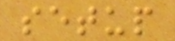setup
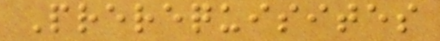Prerequisites
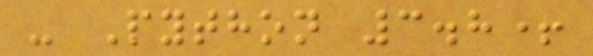- Python 3.8+
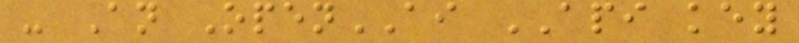- An OpenAI API key
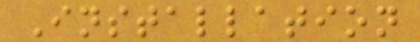Installation
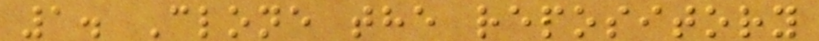1. Clone the repository
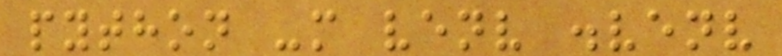python -m venv .venv
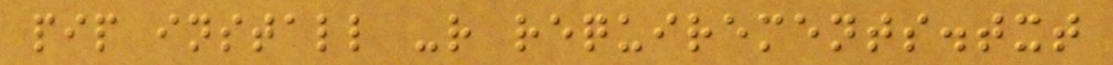pip install -r requirements.txt
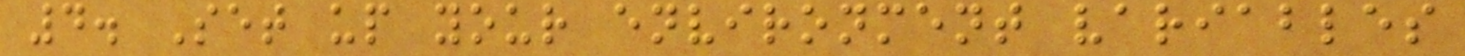4. Set up your environment variables
